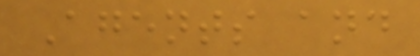Agents and
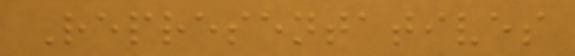Representatives
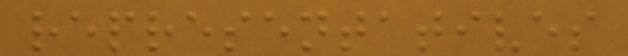representatives
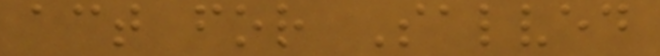act for Salved
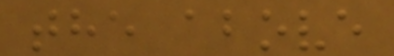the above
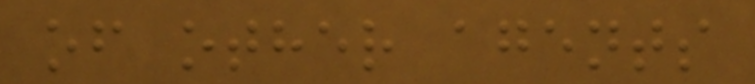of other agents
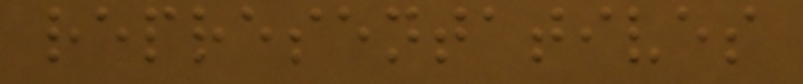representatives
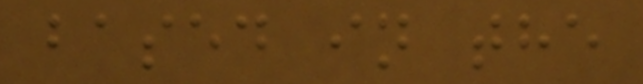based in the
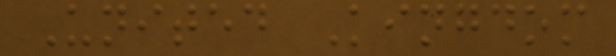United Kingdom
